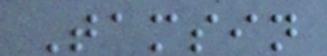Tamsin
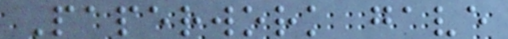Paperwork gave
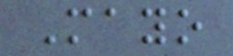Mayo
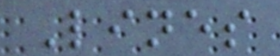Lines
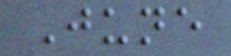June
